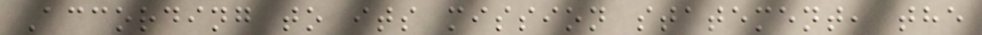According to its mission statement, the
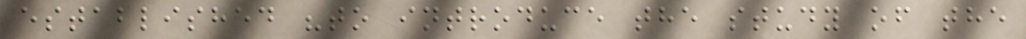established "to introduce the study of the
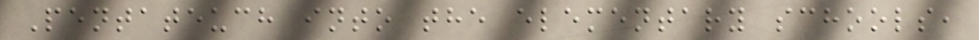Pentateuch into the elementary schools,
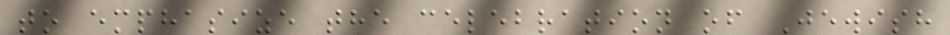to emphasize the celebration of Jewish
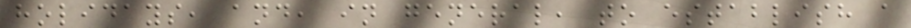holidays, and, in general, to establish a
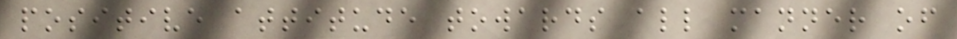positive attitude towards all manner of
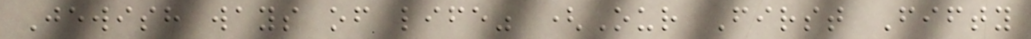Jewish ways of life" (Our First Fifty
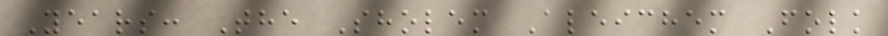Years: The Sholem Aleichem Folk
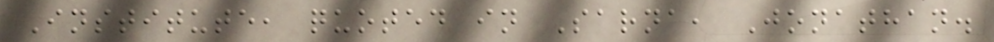Institute, quoted in Sarna, Jonathan.
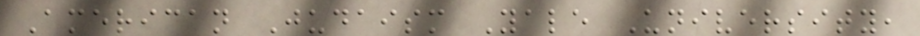American Judaism Yale University,
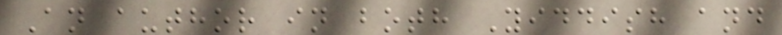An author in both Yiddish and
